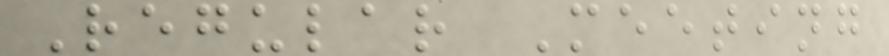Regular Meeting
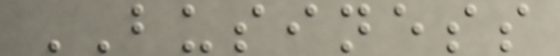BUSINESS
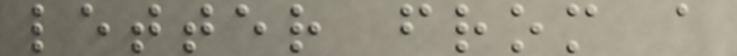letter from a
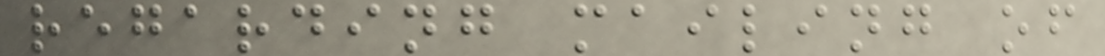regarding mailing of
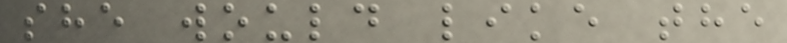she would like the
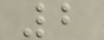2
